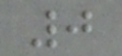0
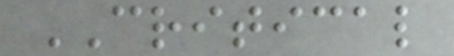CRITICAL
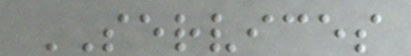SERVICES
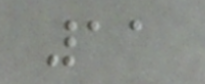11
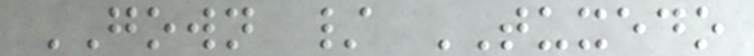GOWN / TUXEDO
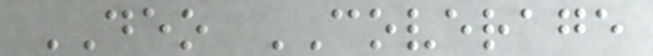DEO COVERAGE
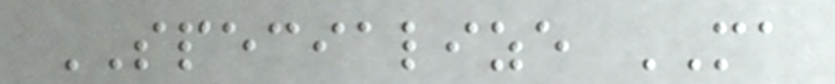SPECIALIZE MA
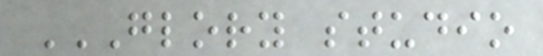GLORY STUDIO
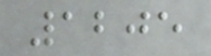1205
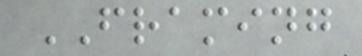FRAMING
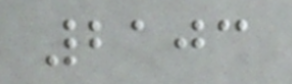2103
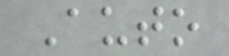Auto
